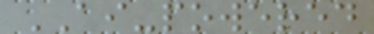AI-powered
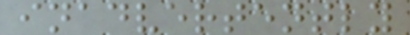inadvertently
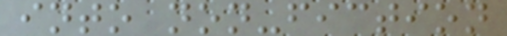into non-fiction
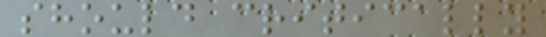should critically
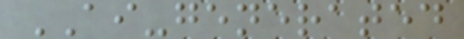AI-generated
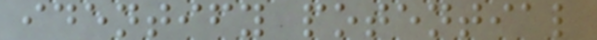identify potential
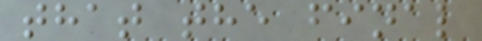that the final
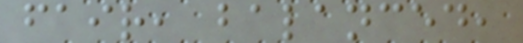fair, balanced,
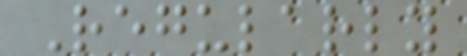Regularly
